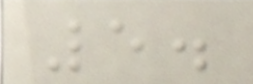5.
